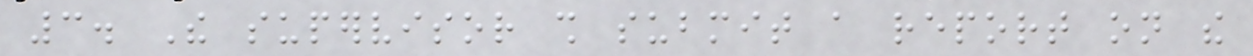3. The supervisor shall submit a report on the
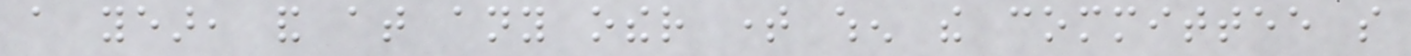a year, and at any other time when the committee so
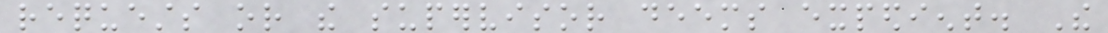requests or the supervisor deems expedient. The
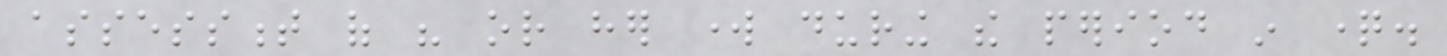assessment of his or her work during the period in question.
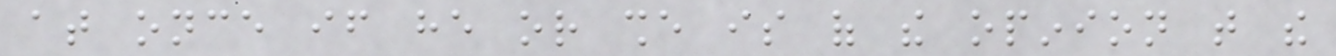at once if he or she is of the opinion that the
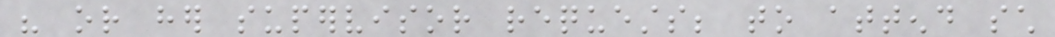his or her supervisor requests; to attend such
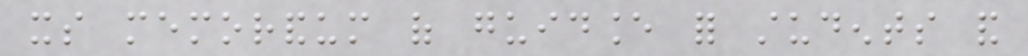its memorandum of guidance for students and
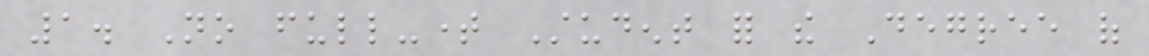1. No full-time Student for the Degree of
